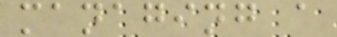managing a
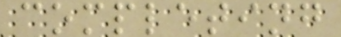completing
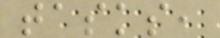tasks,
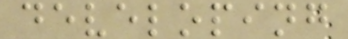developing
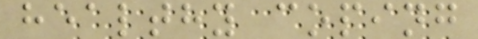healthy coping
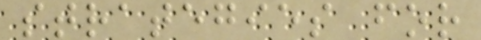strategies for
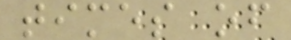times of
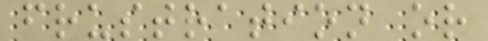frustration or
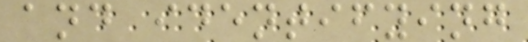and identifying
